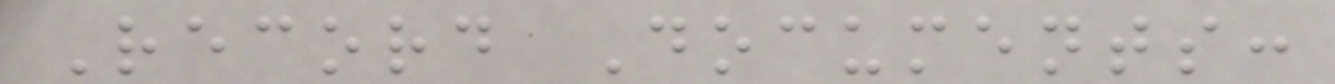Record Documents:
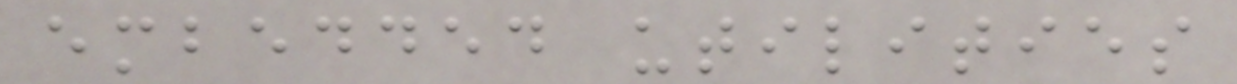embedded utilities
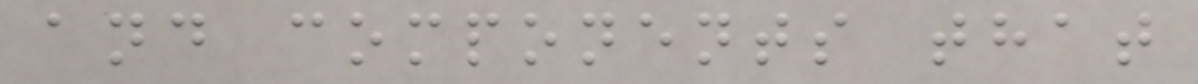and components that
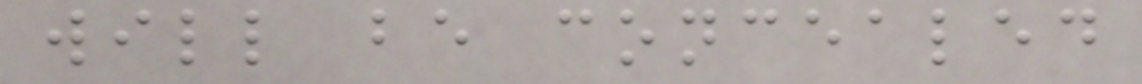will be concealed
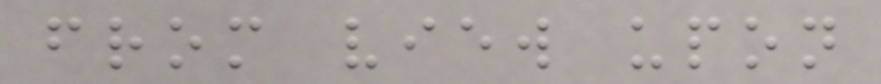from view upon
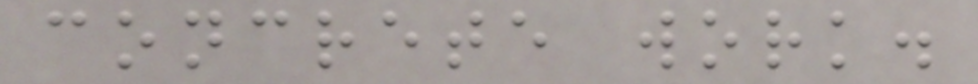concrete work.
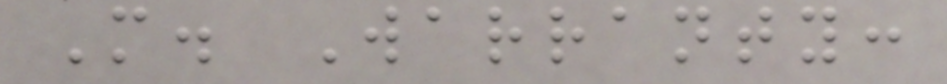M. Warranty:
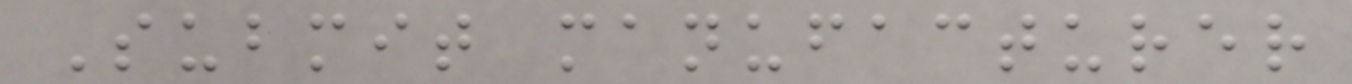Submit manufacturer
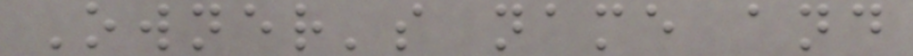Owner's name and
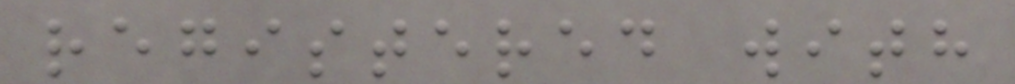registered with
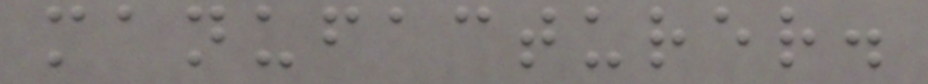manufacturer.
